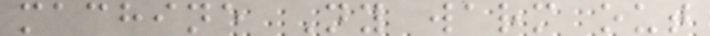machine Ny warm out
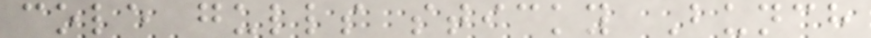cole gulls sticky Bunch
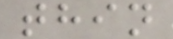thin
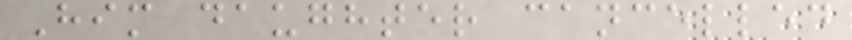Him daughter cancelled
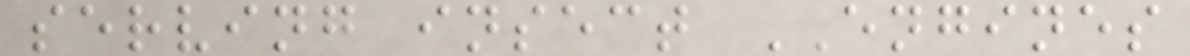serving insect ENGINES
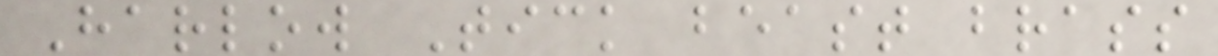Harlow Tick beast brass
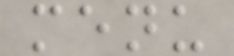menu
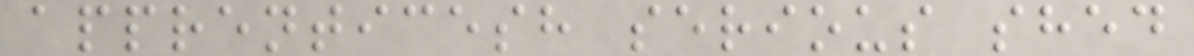apprenticesh serious shed
